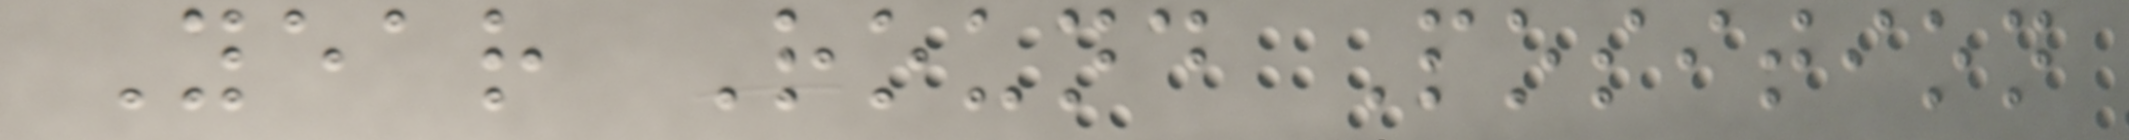Year Round Position
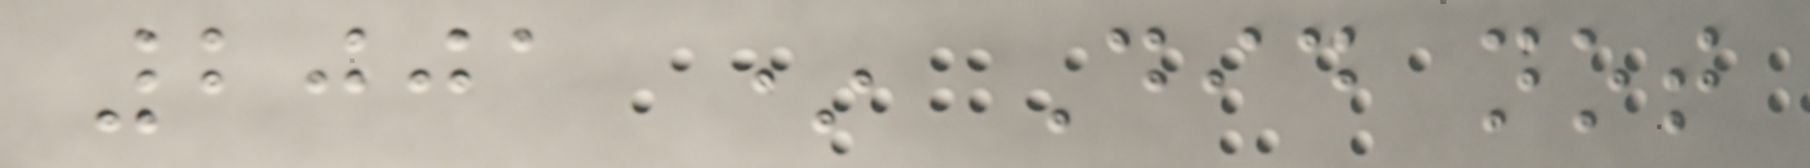2001 * Did not
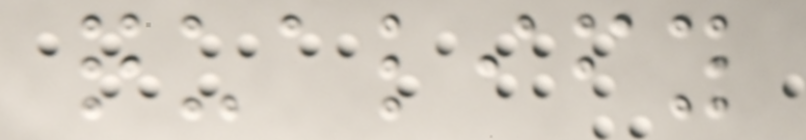qualify
